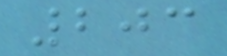203
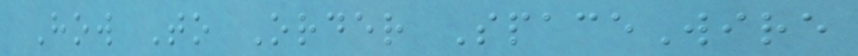How To Order SpaceWire
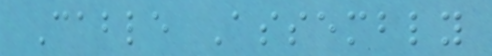Cable Assembly
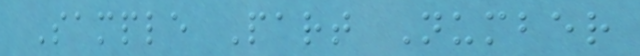Sample Part Number
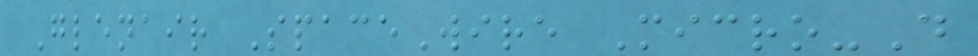Glenair SpaceWire Micro-D
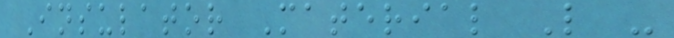Insulator Material L -
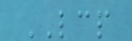LCP
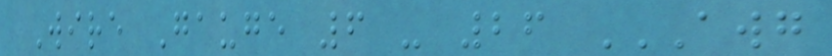Wire Gauge 6 - 26 AWG
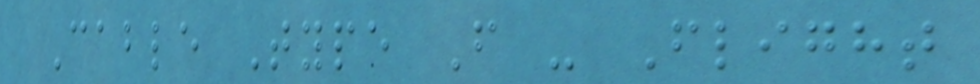Cable Type F - Flight
